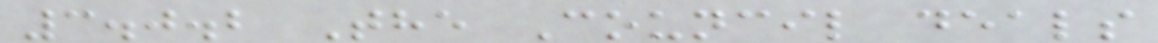3.0.2 The Council deals
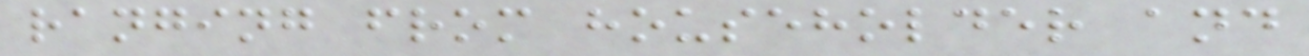ranging from householder and
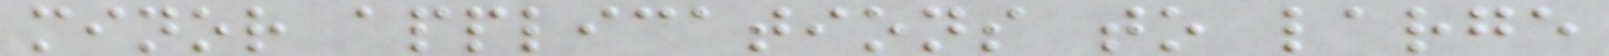minor applications to large
